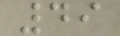49
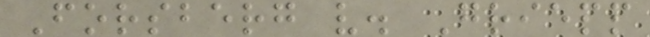Forsberg v. Griepp
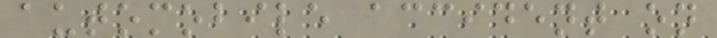automobile accident on
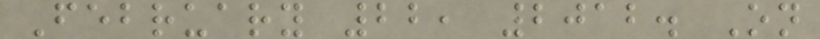February 22, 2012. On
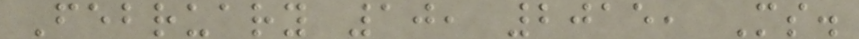February 10, 2015, Ms.
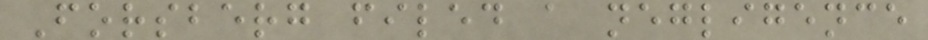Forsberg filed a negligence
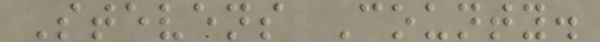Stevens County.
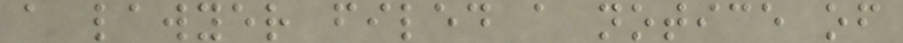a lawyer filed a notice of
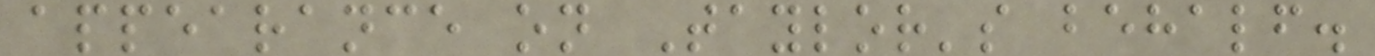appearance on Taylor's behalf.
